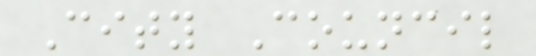City Council
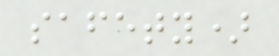safety)
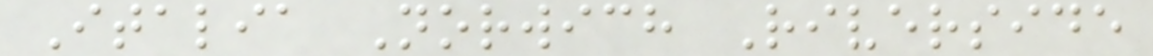Italia Norwich Riverside
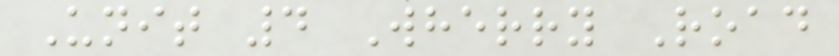Unit 4 Wherry Road
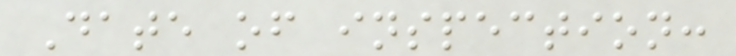Date of inspection:
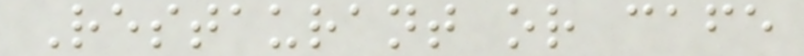Restaurant or cafe
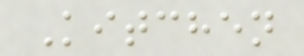Kitchen
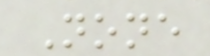None
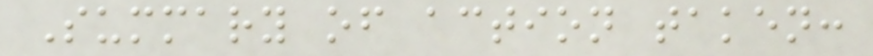Summary of action taken:
